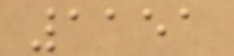1151
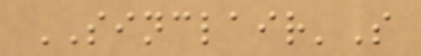SINCLAIR'S
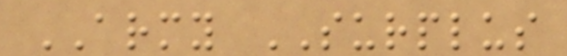ARMY SURPLUS
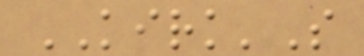KIRK'S
